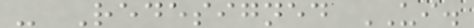- Redesigned UI.
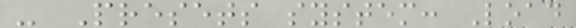- Presets system: Load
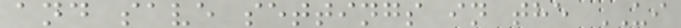and save settings in the UI
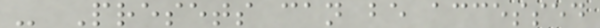- Presets can be accessed
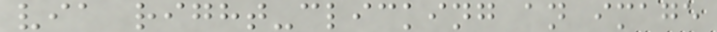via right-clicking an image
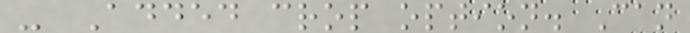- Added crop option. Can
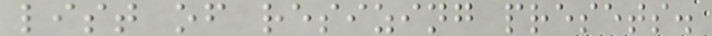list of resizing presets.
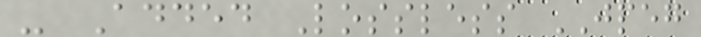- Added Lossless JPEG
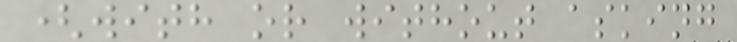(with or without asking
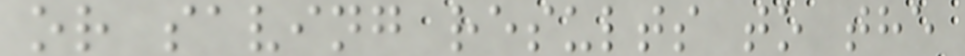or saving results to the
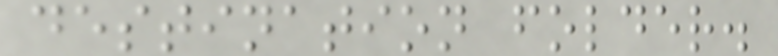destination folder.
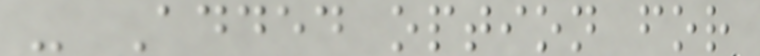- Added option for
